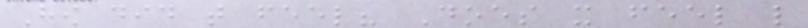How did that feel? Does it feel like
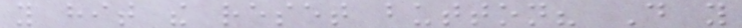you hit the reset button? Do you
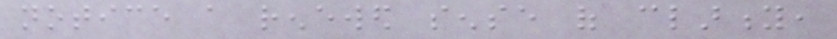notice a renewed sense of clarity,
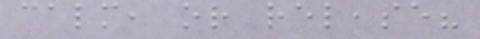calm, or release?
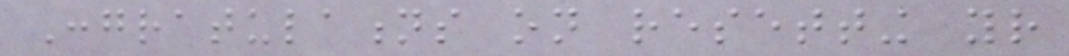Congratulations on resetting your
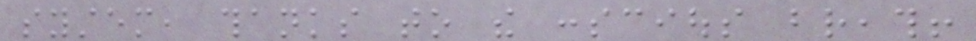system, thanks to the conscious breath!
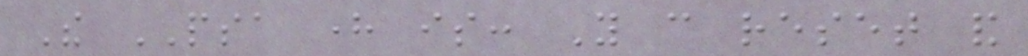The PSA here is: You can reset and
